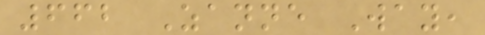662 Zanne Way,
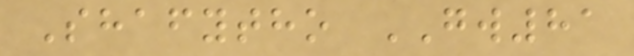Shafytho GW81
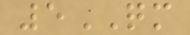5QM
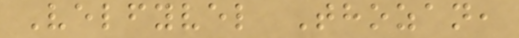Velfyvel Thozan,
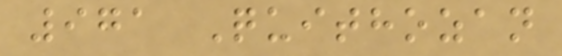971 Quithozan
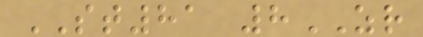ST81 8ZR
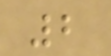2
